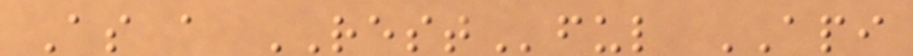As a RESTful API
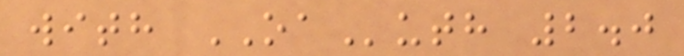with OAuth 2.0
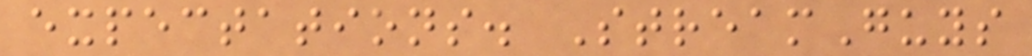expectations. StreamGuys
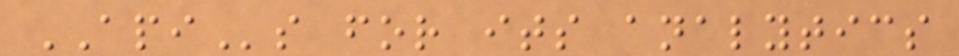APIs for its analytics
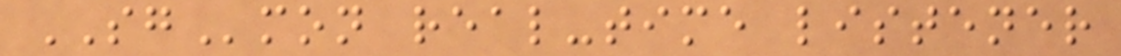SGmon real-time listener
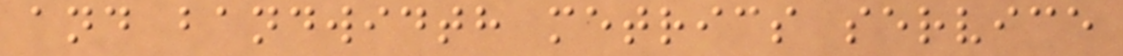and bandwidth metrics service
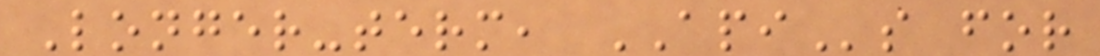Longer-term, APIs for
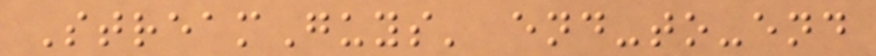StreamGuys' end-to-end
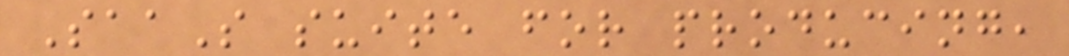SaaS suite for producing,
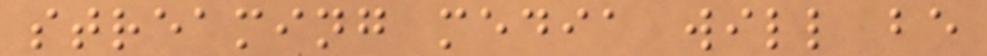streaming media will be
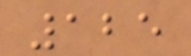125
